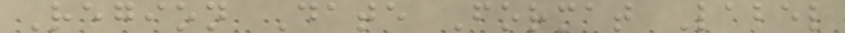Region Date Format Label
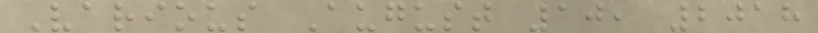Various August 10, 2018
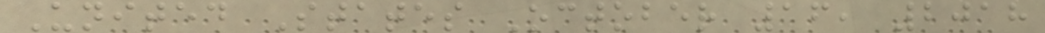United States October 16, 2018
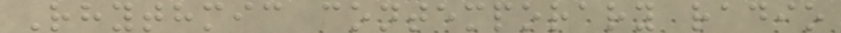Rhythmic contemporary radio
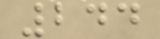244
